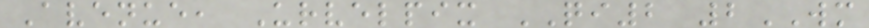Avenue, Urvelpix QI2 2WM
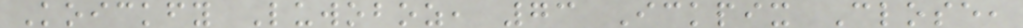Koickfy Luwoboz, 73 Ickpix Close,
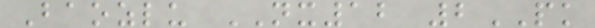Baozlu NX12 2PK
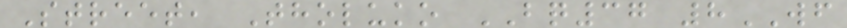Street, Tholuko BQ37 8WF
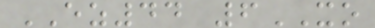EZ44 6XO
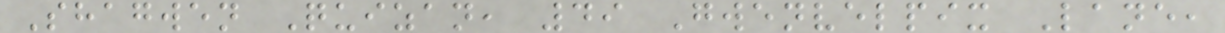Shagwen Quizan, 49 Gwenvelpix Lane,
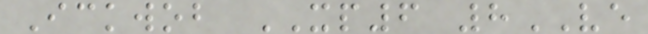Ickwob XP6 8VE
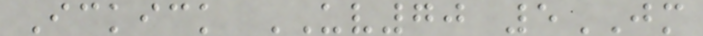Ickick UV70 5JM
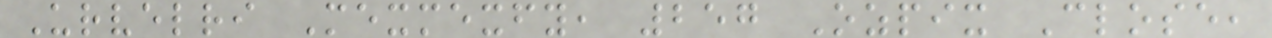Urvelri Mexmexfy, 257 Ozpix Close,
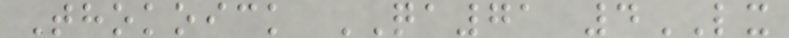Thokoick QA71 4LX
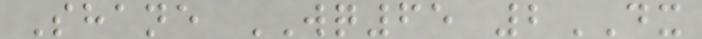Shane WQ65 2DX
